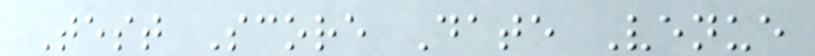Test Score Date Venue
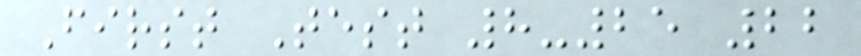First Test 8-25 22
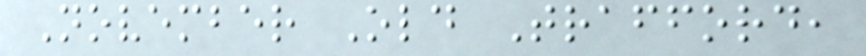November Old Trafford,
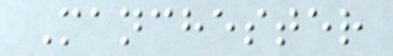Manchester
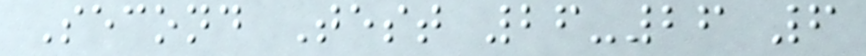Second Test 26-26 6
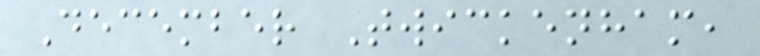December Twickenham,
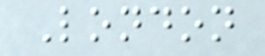London
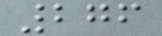276
